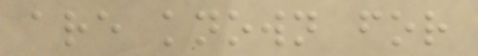are known for
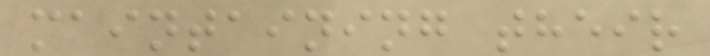maintaining their
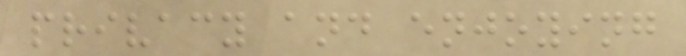privacy and enjoying
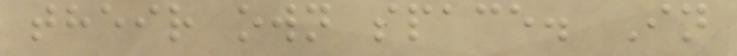their own space. In
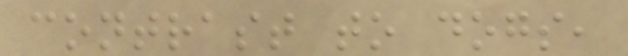contrast to dogs,
